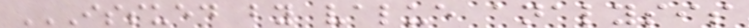ISSUED BY VALUE ANALYSIS
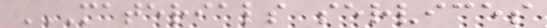MATERIALS SERVICES
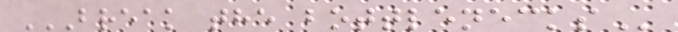BREAK THE BOTTLENECKS
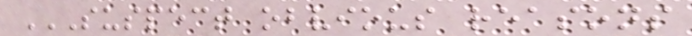SUSPECT OBVIOUS REASONS
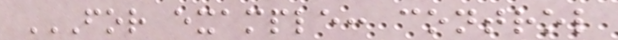FOR EXAMPLE: CONTROL
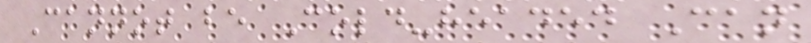Cannot be Cold-headed Can
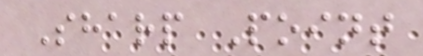Sharp Point
